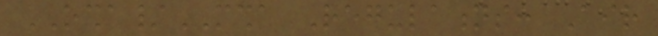OSHA/MSHA Regulations: Air
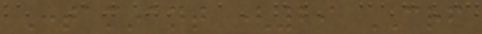Contaminant (29 CRF
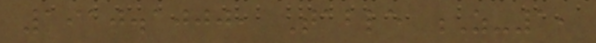1910.1000, Table Z-1,
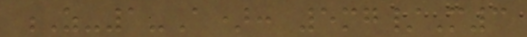Z-1-A): 5mg/M3
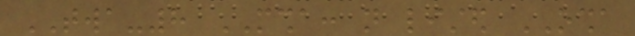TWA-8 MSHA: not listed OSHA
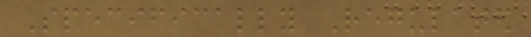Specifically Regulated
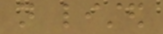not listed
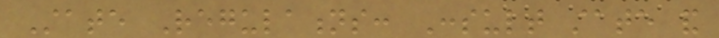State Regulations: Consult state and
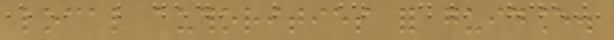local authorities for guidance.
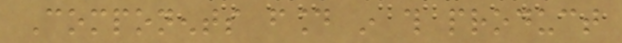Components found in this product
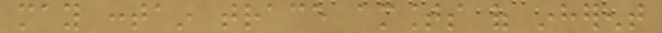may contain trace amounts of inherent
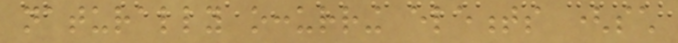naturally occurring elements (such
